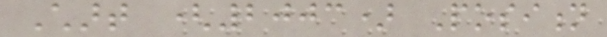Chart (2003) Position
